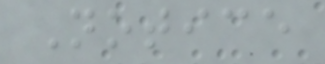Notice
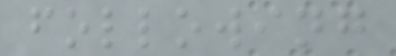following
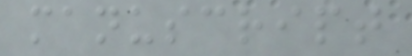manuscript
